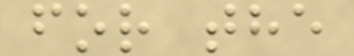for the
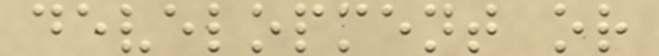development or
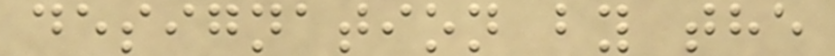designation by the
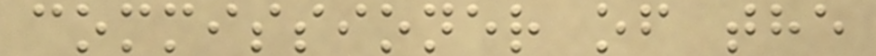commissioner of the
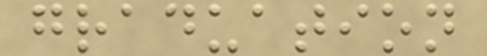graduation
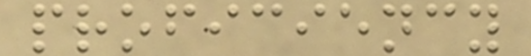proficiency
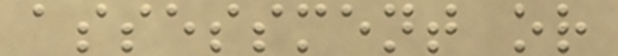assessment or
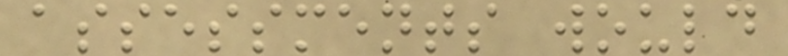assessments would
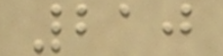210
